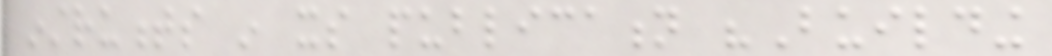instruments in its publication "Building
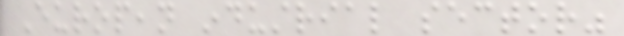European industrial sector"
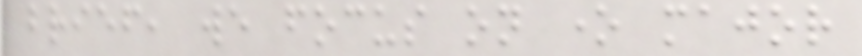brief, we focus on one major
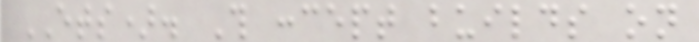ETS). This concept builds on
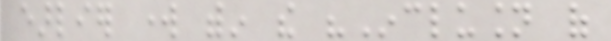earlier work within the "Inclusion of
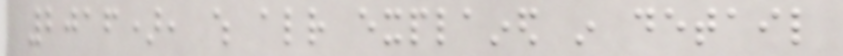2016), which already explained in detail
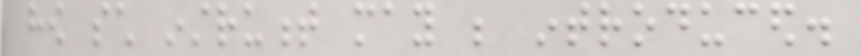how such instrument may be introduced.
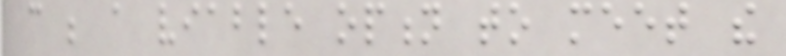can be a viable option to meet the
